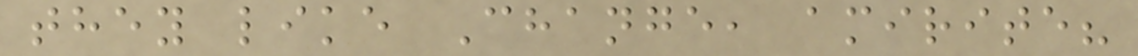they like Change, amirite?
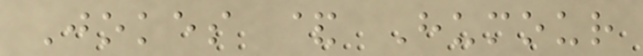Jokes & Humour
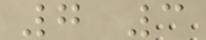7 3
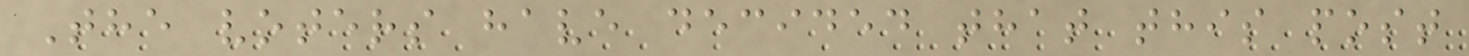The voters have decided that this post
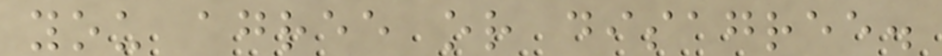you agree or disagree.
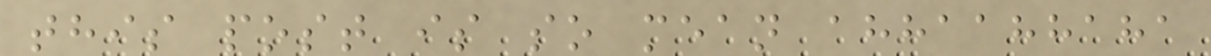this post is so mean ahhaahhaha
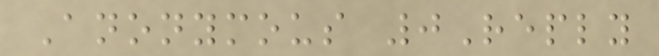Anonymous 0Reply
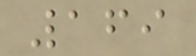169
